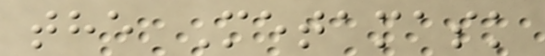the Metamask
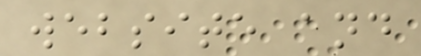website and
